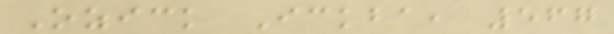Ozick Ickba, 567
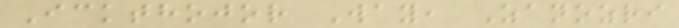Ickthojor Way, Zanozri
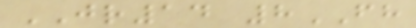JR14 8FH
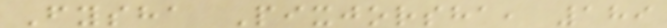Fysha Pixjorsha, 189
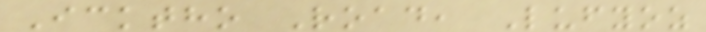Icktho Road, Lufyoz
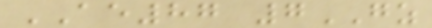AE87 7GZ
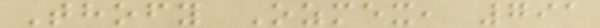Thofy Ozmex, 791
